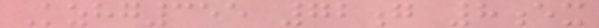Kzhg355 72g 8ex
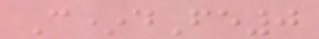C*dFe0
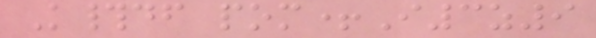K#df pom+I3z9
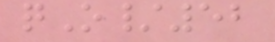qO/52
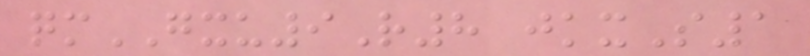qmGXU9R8 jkxS1
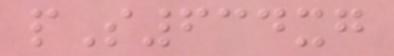pS634xg
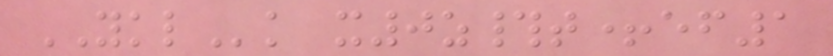YKLk x0z#t+ef1
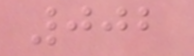002
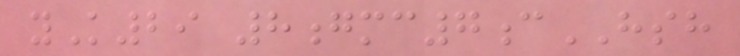yK29 8gmc7cHSH
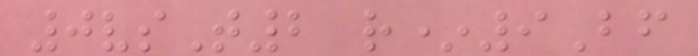0vsT2 r*9Bf
